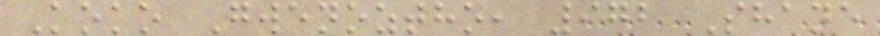Koko Gwenoztho, 972 Shane
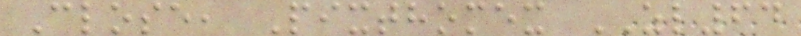Close, Pixthomex ZL64
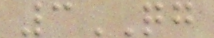3QG
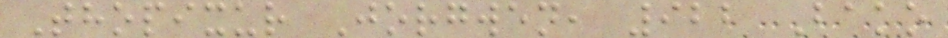Thopixur Jorgwen, 922 Bako
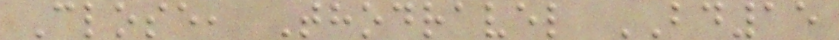Close, Thodravel BD15
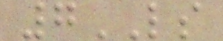7LS
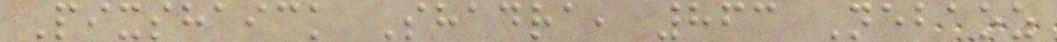Pixshaick Shadra, 863 Nebaoz
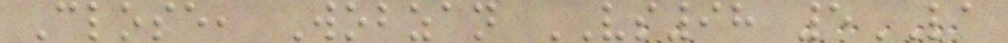Close, Wobzan VS98 5LA
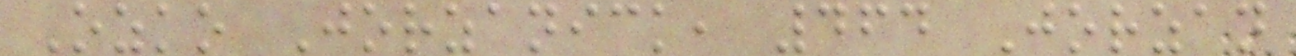Ozko Jorzanick, 464 Jorzan
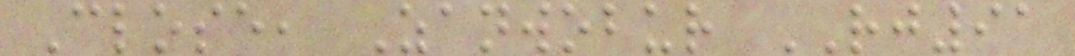Close, Zanwobur RJ91
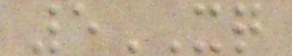5XQ
